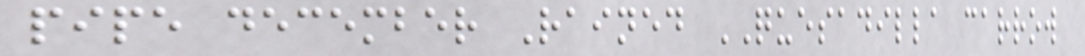pipe december Rained QUESADILLA carrow
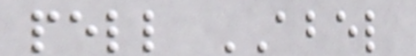pell ABEL
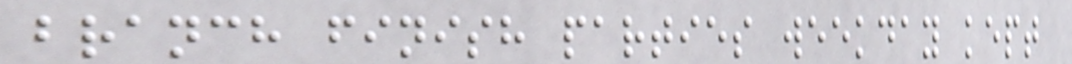branch finish parties weekday kept
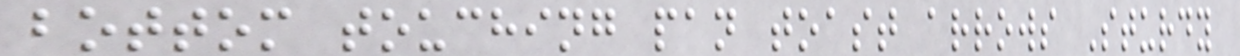bottom touching pan toast arrows Sturdy
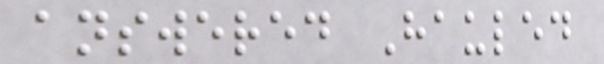answered Hauled
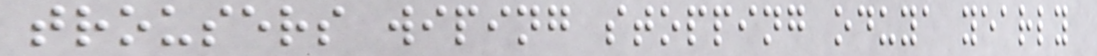trousers wiping stopping oduya yearly
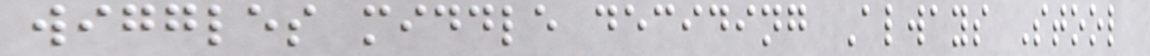wiggles middle deciding Always Stool
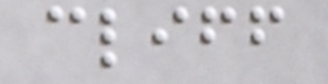cliff
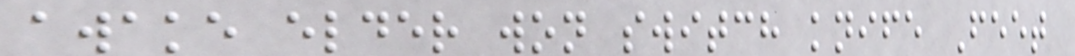awake elder won switch knife Feet
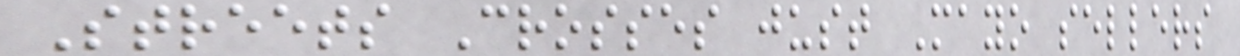Streets Crosses just Mayo sellers
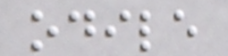odile
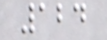124
